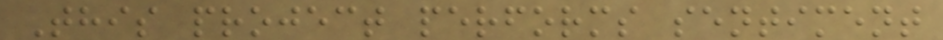This project performs sentiment
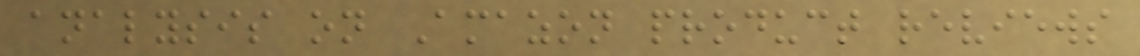analysis on Amazon product reviews
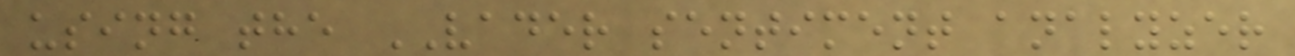using the VADER sentiment analyzer
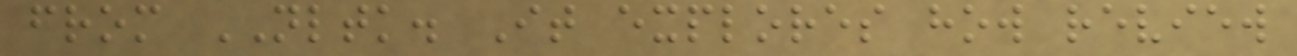from NLTK. It explores how review
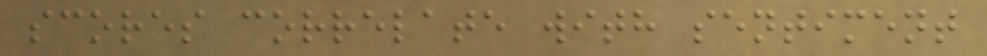scores correlate with sentiment
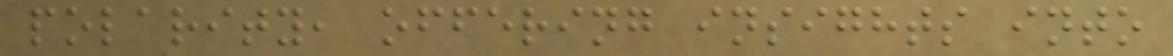polarity, offering insights into
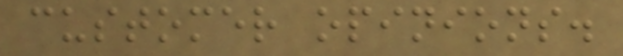customer opinions.
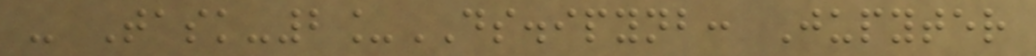- Task-2_DS.ipynb: Jupyter
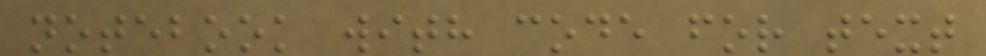notebook with code for text
